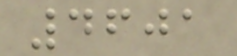4601
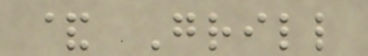& Grill
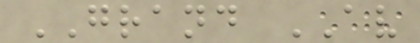GRAND AV
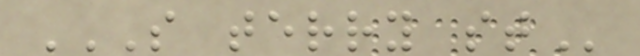S TERRY ST
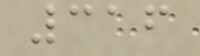316
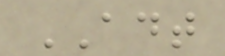ADT
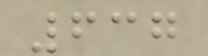637
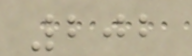202
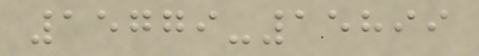15779-15899
